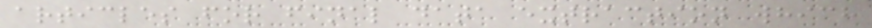articles for final data extraction which
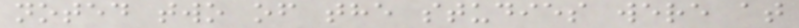noted two of the studies were at
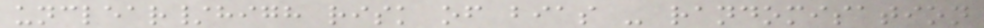unclear/high risk of bias - randomisation
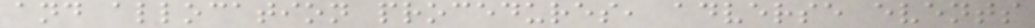and allocation procedures, adverse events
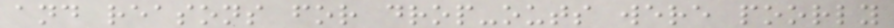and reasons for drop-outs were poorly
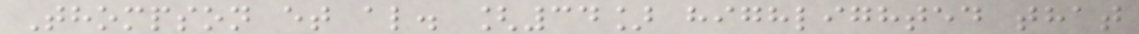Thompson et al. [34] highlighted that
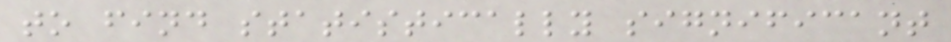to find statistically significant
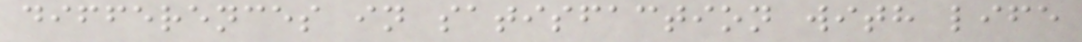differences in satisfaction with life
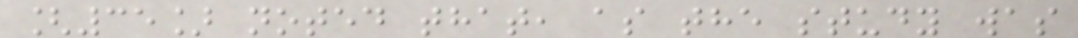[35] noted that, as the study was
